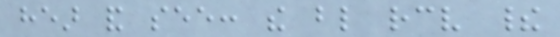hear and see: the blind receive their
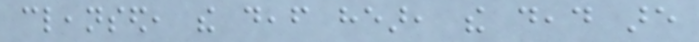cleansed, the deaf hear, the dead are
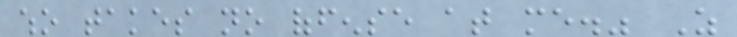who takes no offense at me." As
